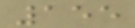155
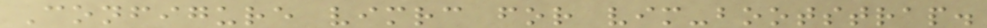Configure vimrc for vim-bootstrap.
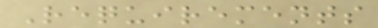Requirements
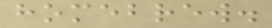homebrew.
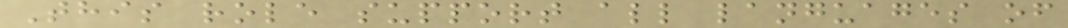This role support all languages of
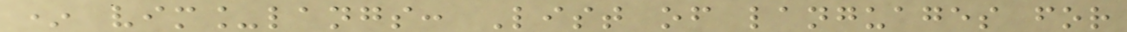* vim_langs: List of languages for
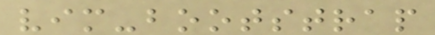vim-bootstrap
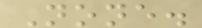None.
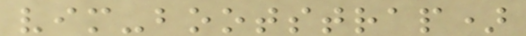vim-bootstrap)
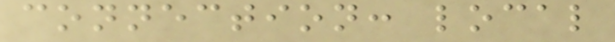connection: local
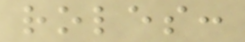roles:
